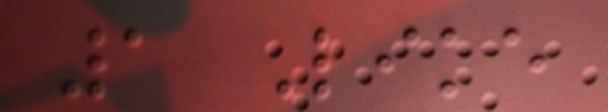1 Like
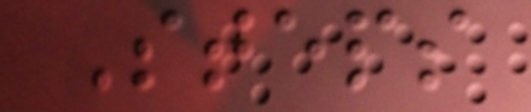Steps
